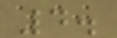4.
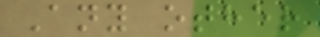Any other
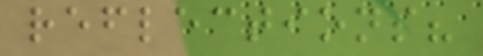reflections?
